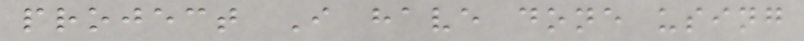project I have done using
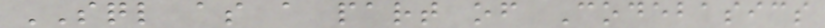SQL as a part of Codebasics
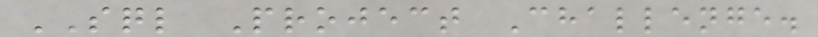SQL Project Challenge.
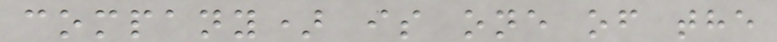company) is one of the
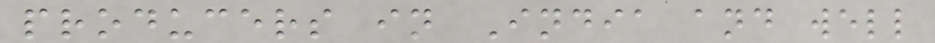producers in India and well
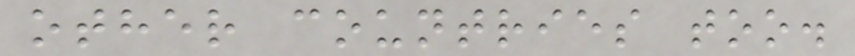other countries too.
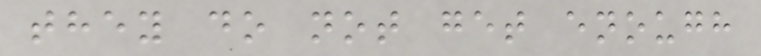they do not get enough
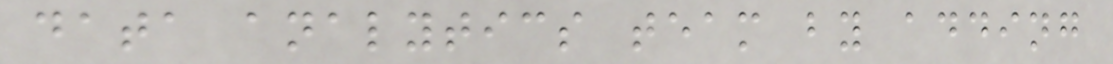data analytics team by adding
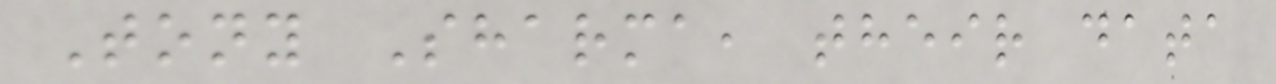Tony Sharma, their data
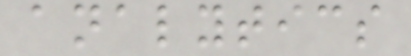analytics
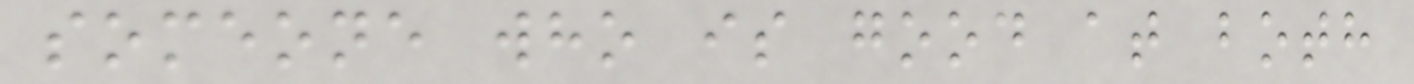someone who is good at both
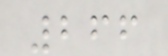266
